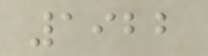1922
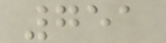751
